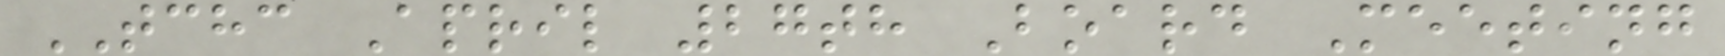TCHC April 27th Board Meeting
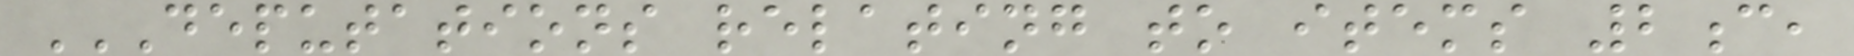DEPUTATIONS RELATING TO ITEMS 2C,
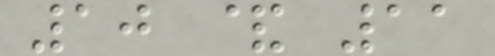10 & 11
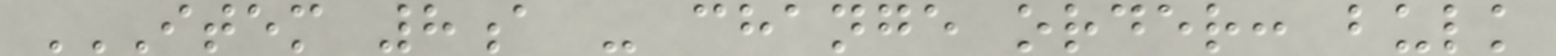ITEM 8A - CHANGE ORDER: BULK
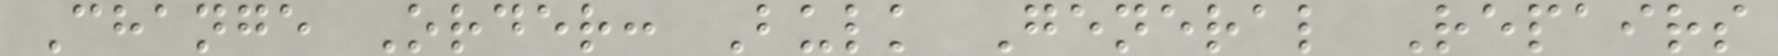Change Order: Bulk General Repairs
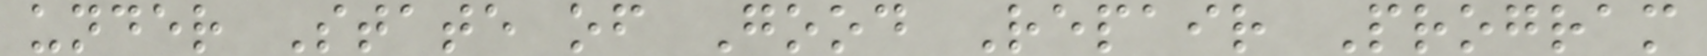under State of Good Repair Program
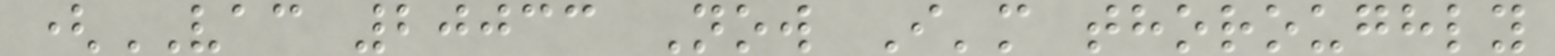(VAC 20033 Now I'm thoroughly
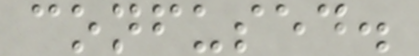confused.
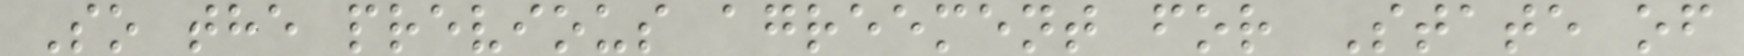So the previous agreement for State of
